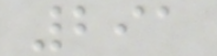291
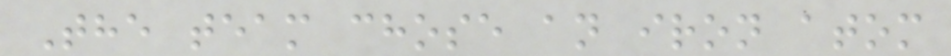The team chose an iron atom
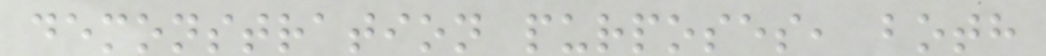demonstration purposes, both
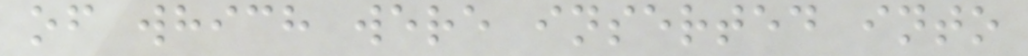of which were inserted into
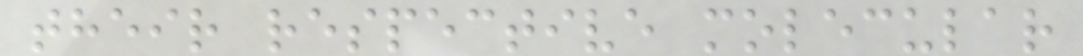their respective molecular
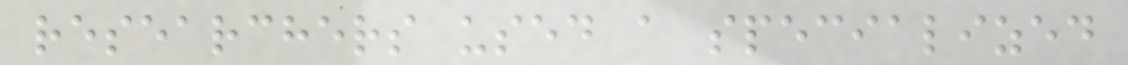researchers used a specialized
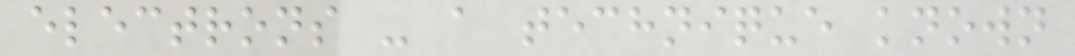electrons - a technique known
